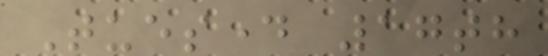Tuesday 17th
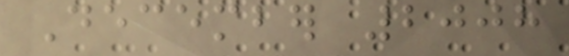December 2008
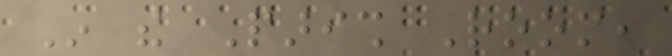In the Parish Room,
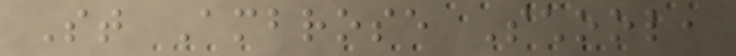St Ambrose School,
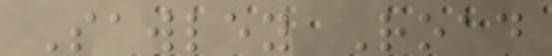Sawley Road
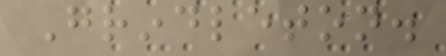Grindleton.
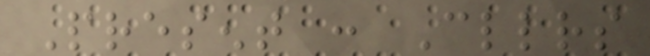Present : Cllrs
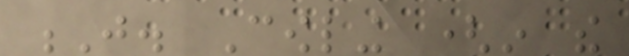J. Cowling (in the
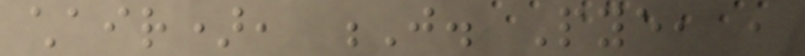chair), J. Pye, ,
